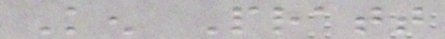Ken Pratt
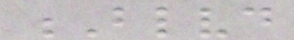Blvd
